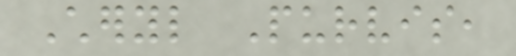Cheryl Purvis,
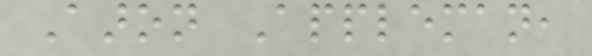Aaron Appleman,
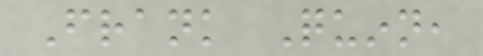Frank Quinn,
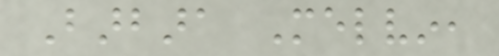Barbara Melvin,
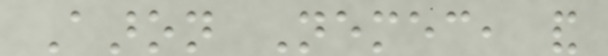Aaron Nemec, and
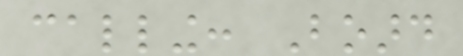calling: Board
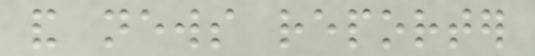and news reporter
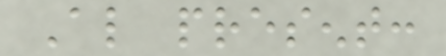Also present:
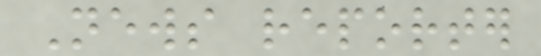News reporter
